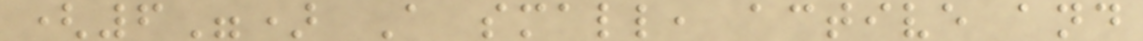(6") A small, active and
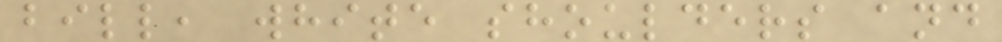bill, white shoulders and
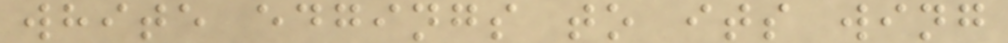white edgings to its wing
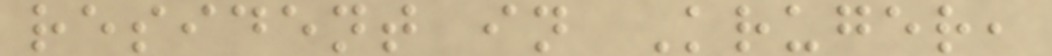resident in Kruger,
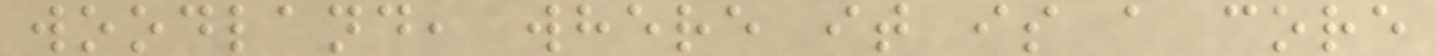woodland, where it is a core
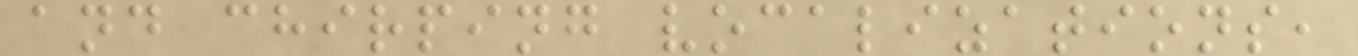and chirping vocalizations,
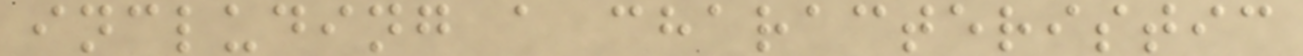including a characteristic
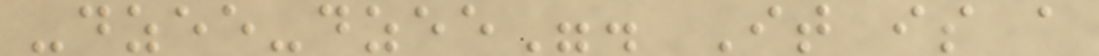-dzee-dzee". It is a
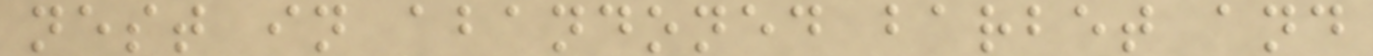nest in abandoned barbet and
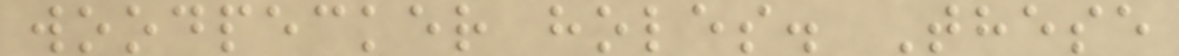woodpecker holes. These
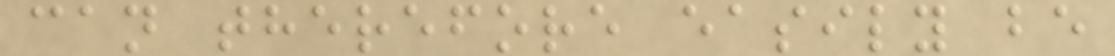can therefore easily be
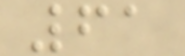61
